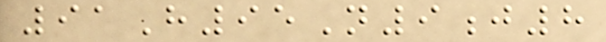91H95N9j8
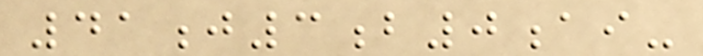41j3b0ai-
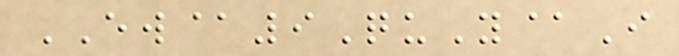EW@9QuY@I
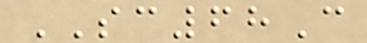SC68C
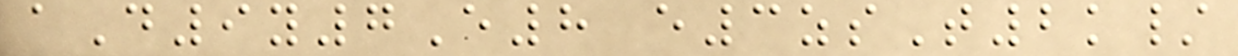aD9y7E8 e3zsT2k/
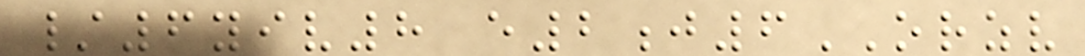/6yiv8 e2j6ORZV
